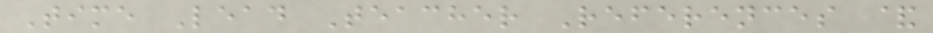Time Lead Teacher References &
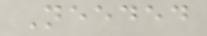Needed
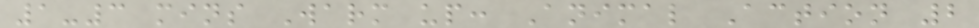1-3 mins Warm up: Animal Action 2
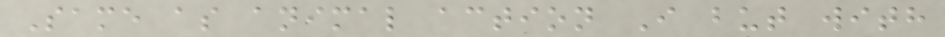Same as animal action I but with
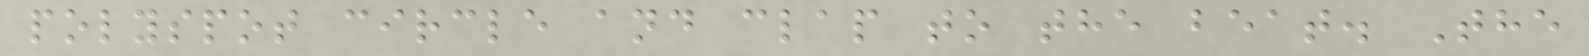polyspot circle and clap to the beat. The
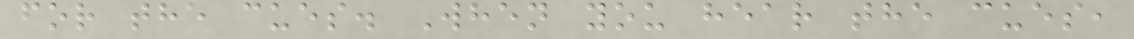for the cues. When you hear the cues,
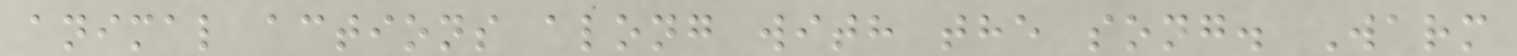animal actions along with the song. Warm
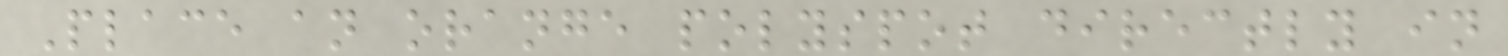Place an orange polyspot directly in
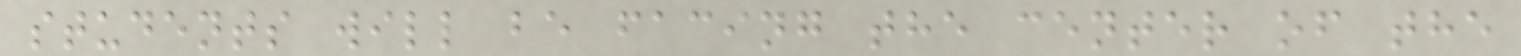students will be facing the center of the
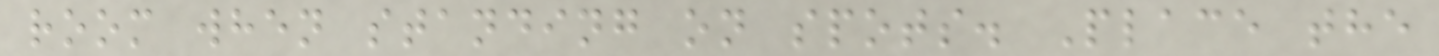room when standing on spots. Place the
